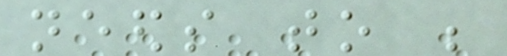needs to be
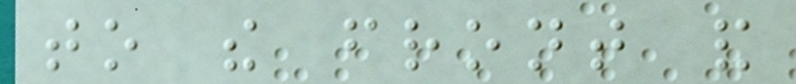to the front and
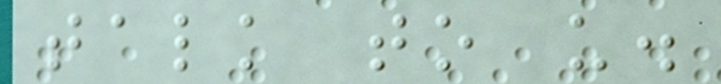talk to us.
